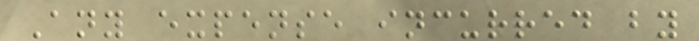Any expense incurred by
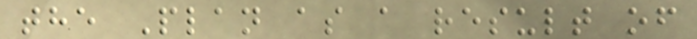the Plan as a result of
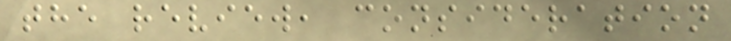the review, consideration
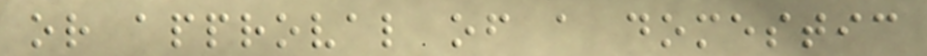or approval of a domestic
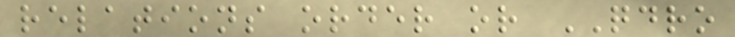relations order or QDRO
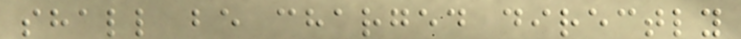shall be charged directly
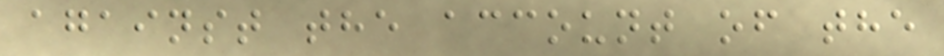against the account of the
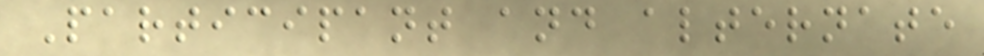Participant and alternate
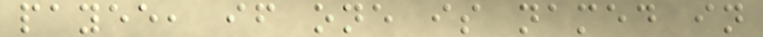payee, if one is named in
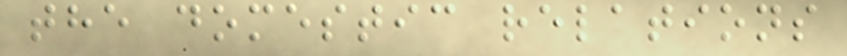the domestic relations
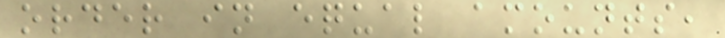order in equal amounts,
